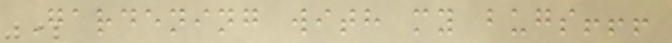Gardening with my bugs!!!
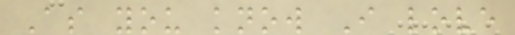As you know I love
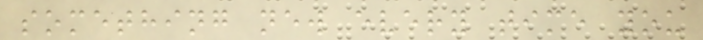something new every time you
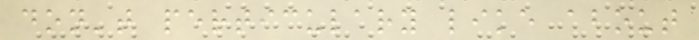don't perticulary like about
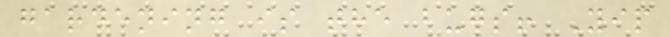gardening is the bugs! Yip
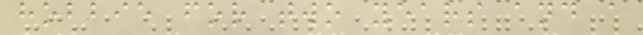hobbie for two years and a
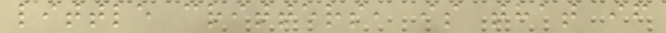little critters, is that if
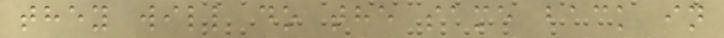they will do the same back in
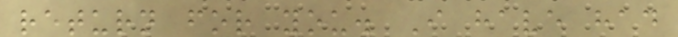return for you. I have had
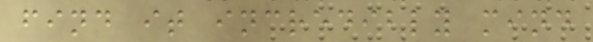find it incredibly mind
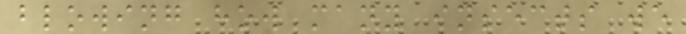blowing how many insects we
